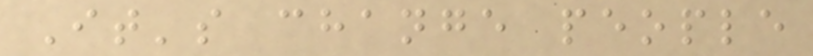It's change people
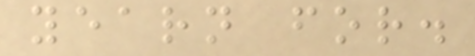yearn for.
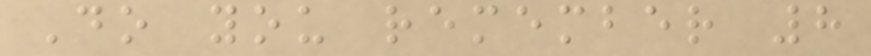Do you remember 8
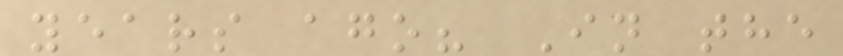years ago? In the
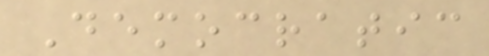Democratic
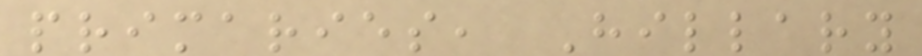primaries, Hillary
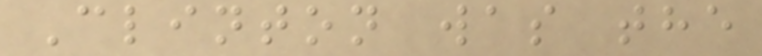Clinton was the
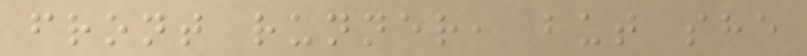front runner, but she
